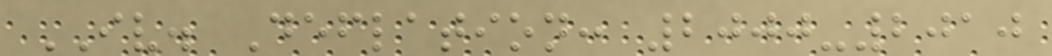IV. Deflation: 2000-2010
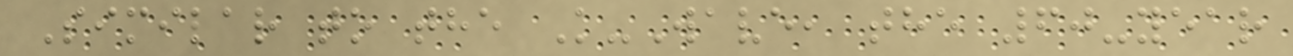Similar to the K-Wave, the 60-year
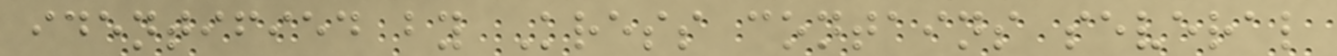identified by Kress contains several
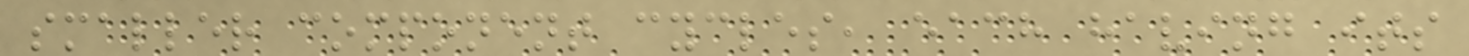smaller component cycles, each having its
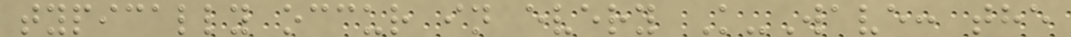typically occur in every K-Wave: the
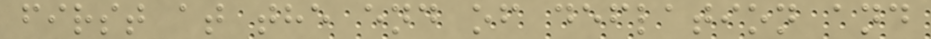first at the end of deflation and
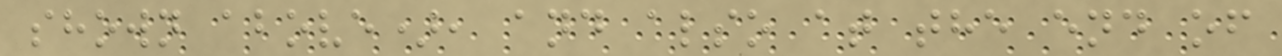shown above), and also at the end of
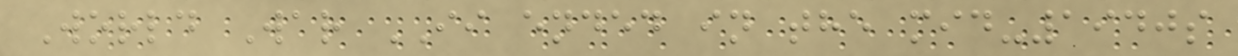World War II ended in the mid-1940s
